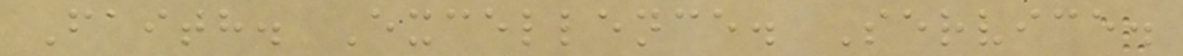Faith. Excellence. Service.
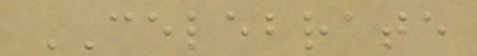CELEBRATE
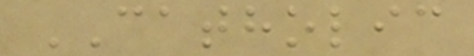CATHOLIC
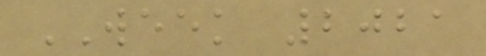WEEK 2021
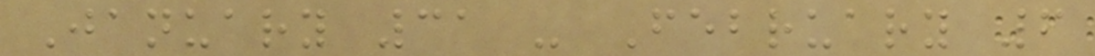January 31 - February 6
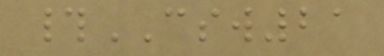#CSW21
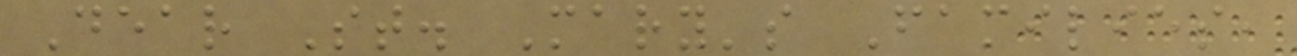Dear St. Mary's Families,
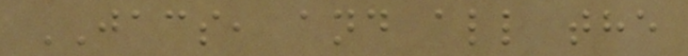JACS, and all the
